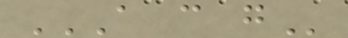A C G
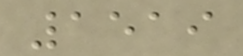1519
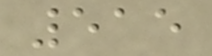515
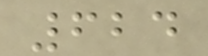624
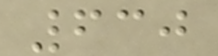630
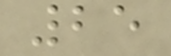25
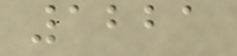1221
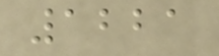1221
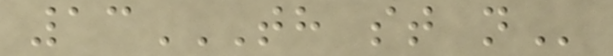13TH ST N
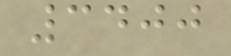3400
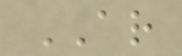AR
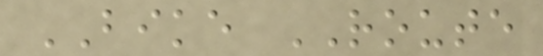BIKE ROUTE
